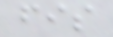fis
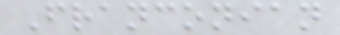Franconian
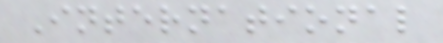International
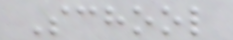School
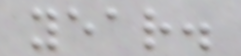year.
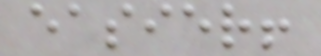easier!
